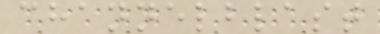channelblast
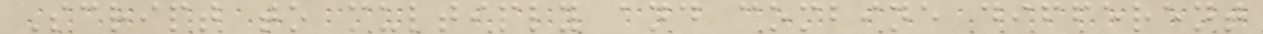Script to multiply and combine different
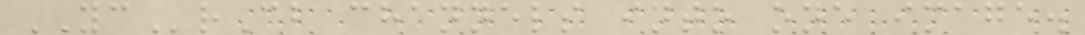YCrCb channels into one image.
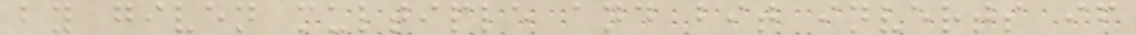by given multiple and bit inverts if
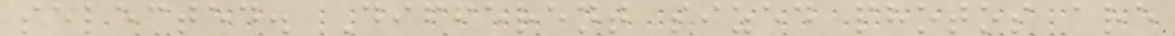selected. Different sized photos are
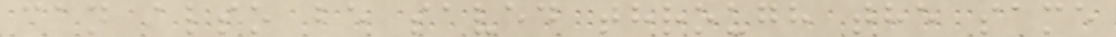can also be saved through the same
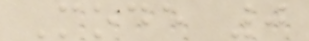Mode 0
